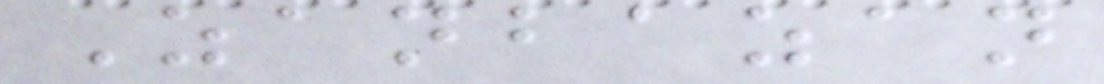Zanbazan
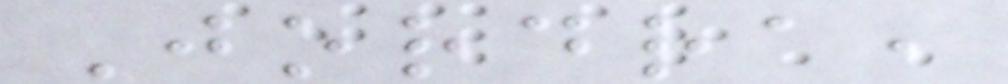Jordra,
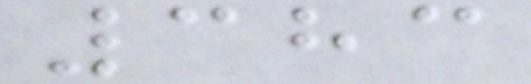383
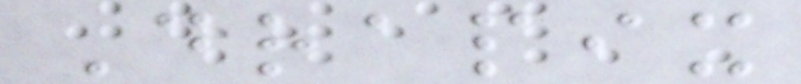Drapix
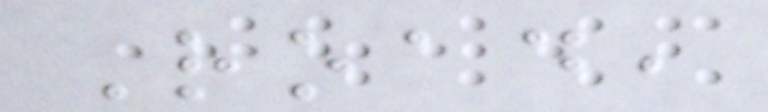Road,
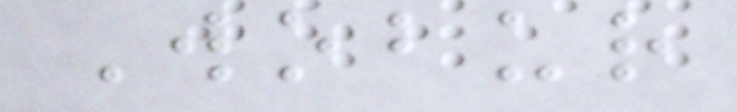Wobur
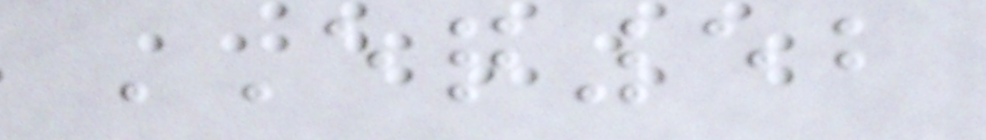EQ52
